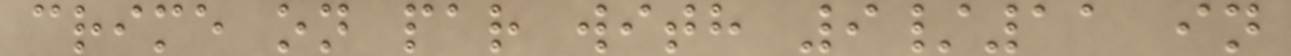crime on par with 9/11 in
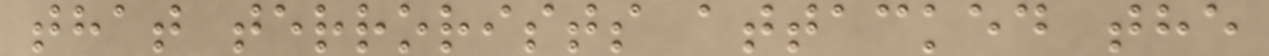that terrorists attacked the
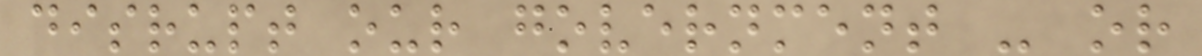disrupt our government - or
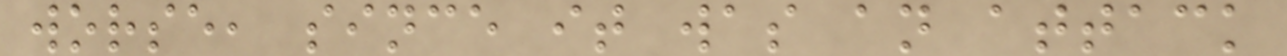worse, since it was an attack
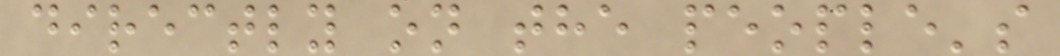directly on the people's
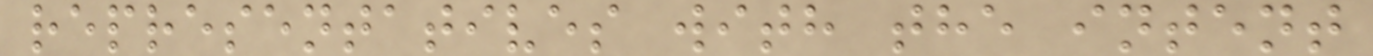representatives with the intent
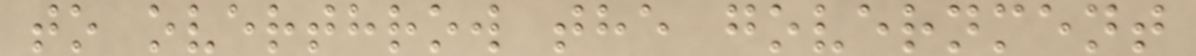to overthrow the government
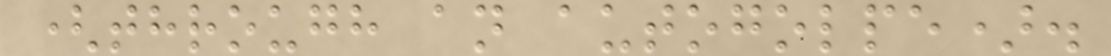(through an autogolpe).
